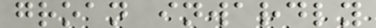groan inwardly
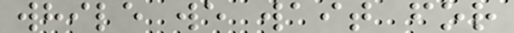while we wait for
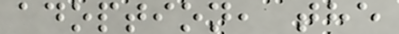adoption, the
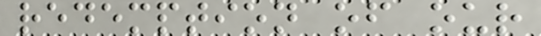redemption of our
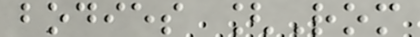bodies [Rom
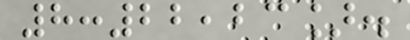8:22,23].
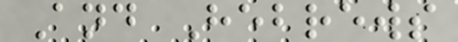And Hebrews
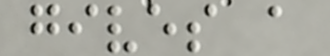gives a
